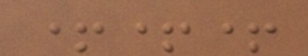+++
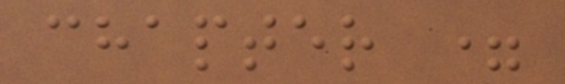chapter =
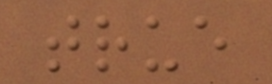true
